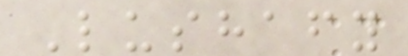Lushafy
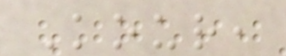Kour,
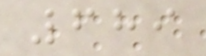689
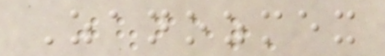Zanozmex
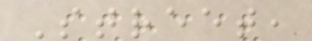Street,
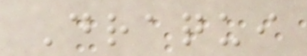Draqui
